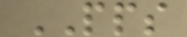PPS
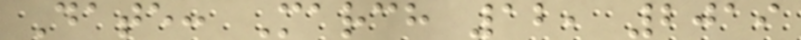Date: March 12, 2019
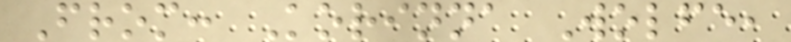From: Korinna Wolfe,
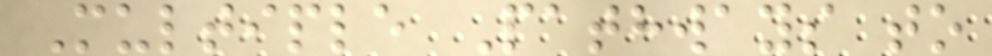Multiple Pathways to
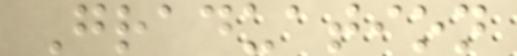Graduation
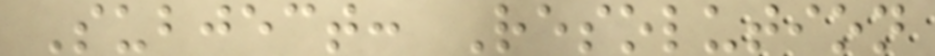Subject: Resolution
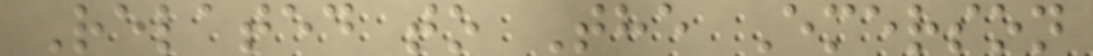Related to The Emerson
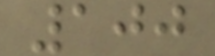100
